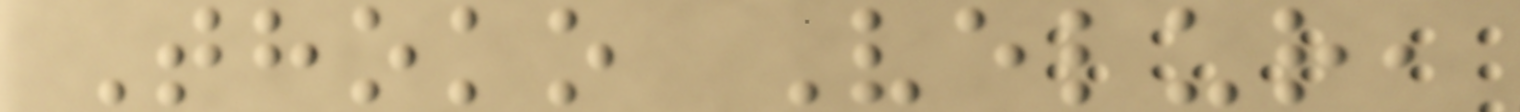Thoko Velur,
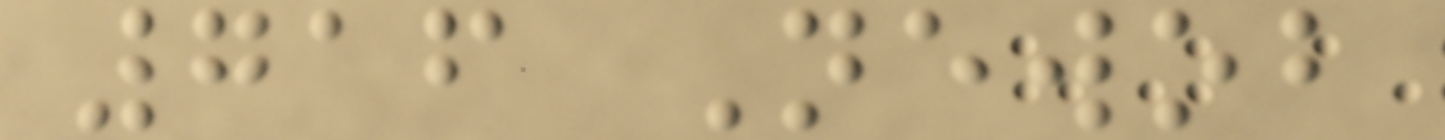716 Newob
